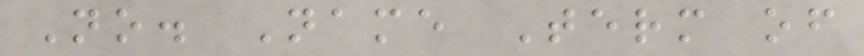No. Name Term of
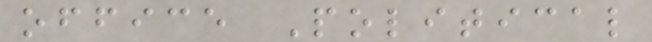office Political
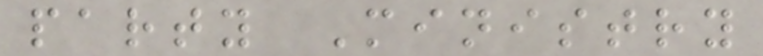party Ministry
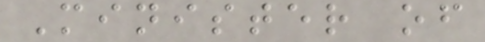Minister of
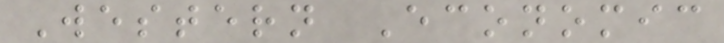Western Economic
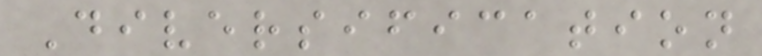Diversification
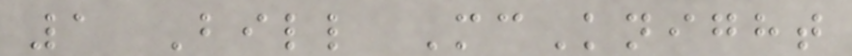1 Bill McKnight
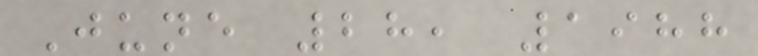June 28, 1988
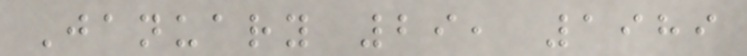January 29, 1989
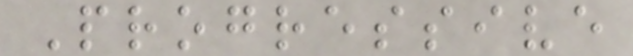Progressive
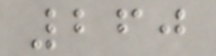260
